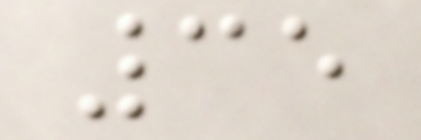35
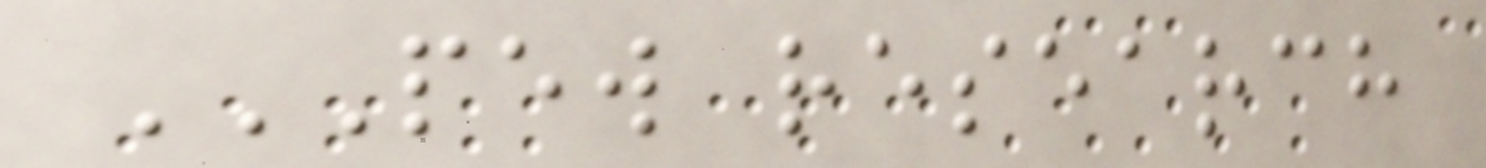PEW RESEARCH
